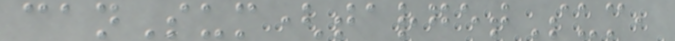canSum(targetSum,
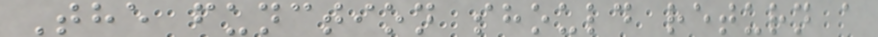The function should return a
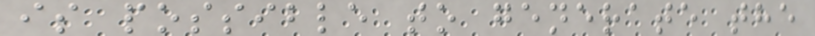is possible to generate the
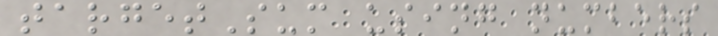targetSum using numbers
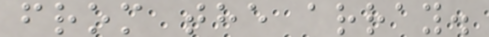from the array.
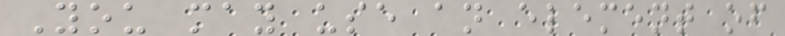You may use an element of
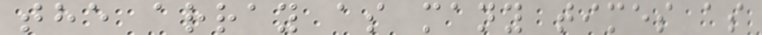the array as many times as
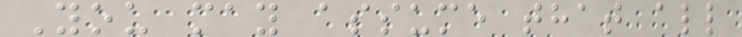You may assume that all
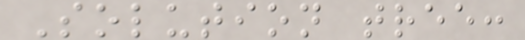Solution tree:
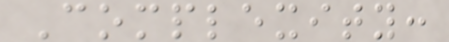Complexity:
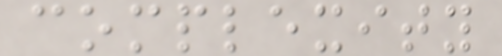complexity
